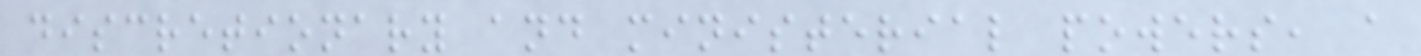discretionary and ministerial powers, a
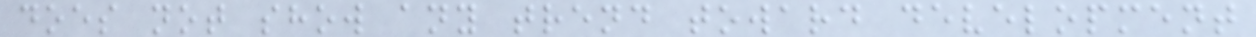does not show any trend toward development
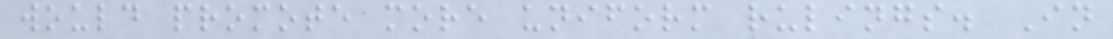would promote more uniform rulings. In
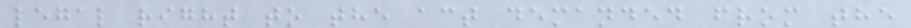legal right to the act demanded from the
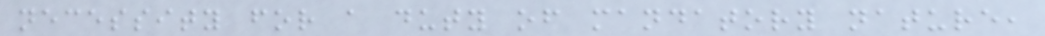necessity for a duty of mandatory nature,
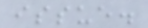issue.
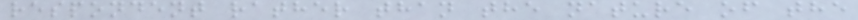respondent rather than the nature of the
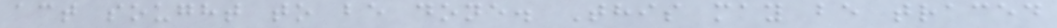act sought to be done. This may be traced
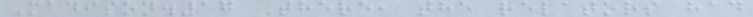Madison.17 There, the relators had
